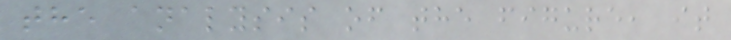the analysis of the figure, it
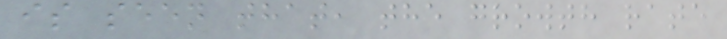is seen that, the growth rate
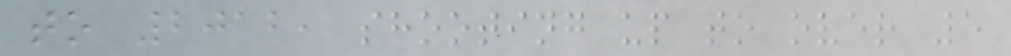to 2012, shooting up to over 5
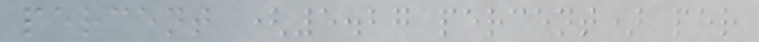percent (5.27 percent) per
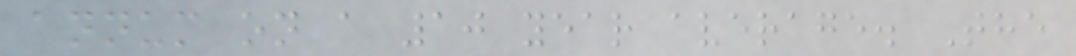annum on a 10 year average. The
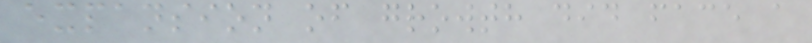expansion of growth did face a
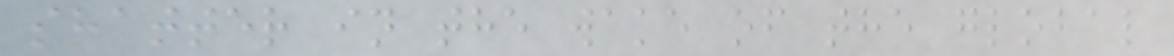shatter in the wake of the global
